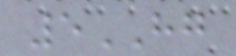5HG
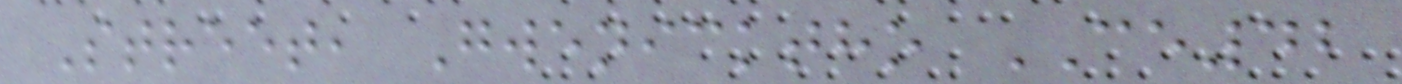Street, Gwenicktho CE42
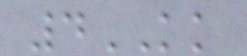4KK
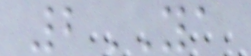2YA
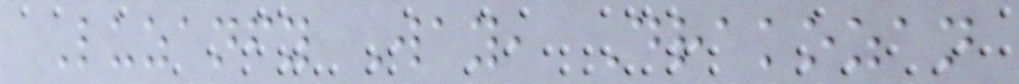Luzanfy Way, Drakozan
